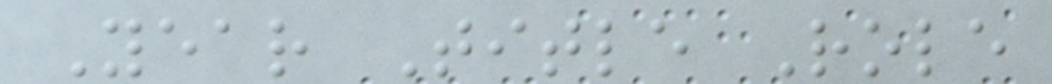Year Title Role
